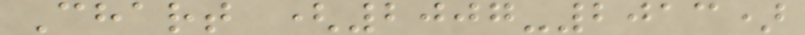Chart (2007-2013)
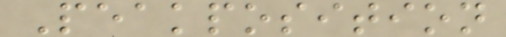Peakposition
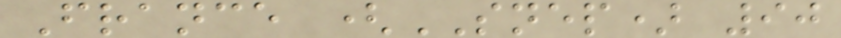France (SNEP) 90
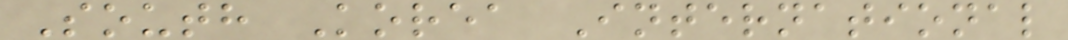South Korea International
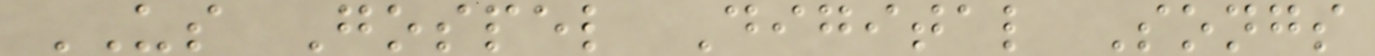US Gospel Digital Songs
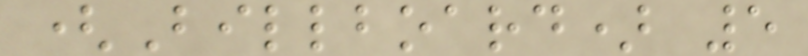(Billboard) 5
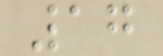17
